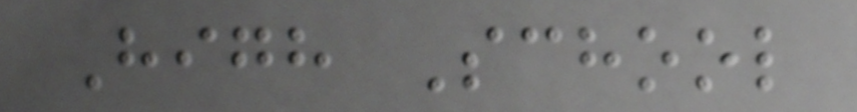High School
